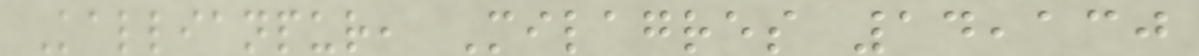Kallianpur, Milagres 14,130
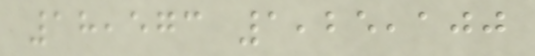18,573 1,25,100
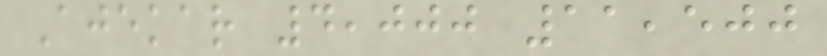Ajekar 4,000 11,500
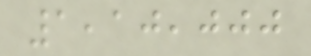1,10,000
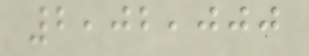2,02,000
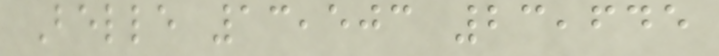Belle 13,503 23,645
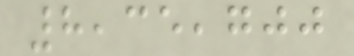8,35,700
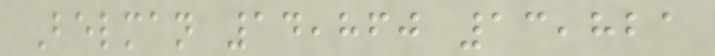Belman 14,860 13,821
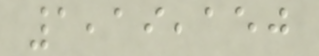1,19,150
